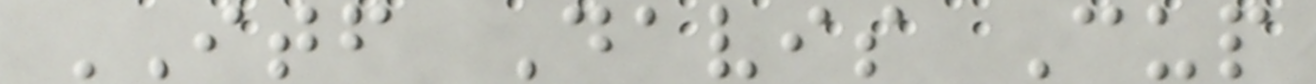ITF Davis Cup
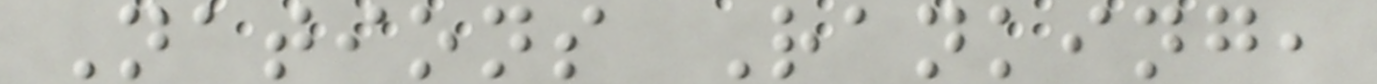Nations Ranking,
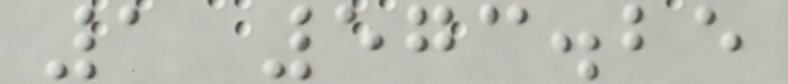1 573.25
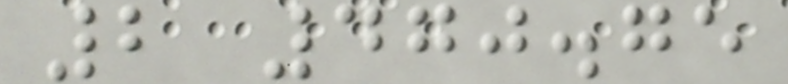2 470.75
